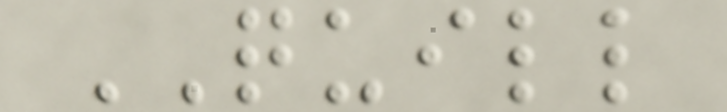QUILL
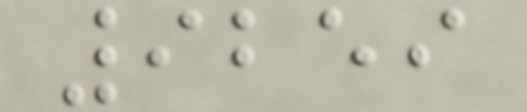9259
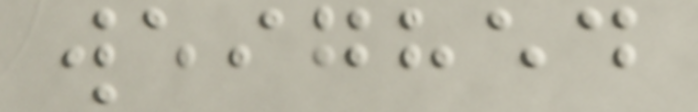weighed
